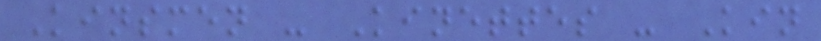Kinsmen - Kinettes - Kin
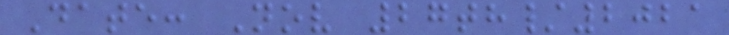Date: Nov 27th/2021
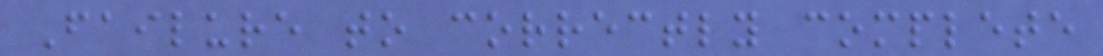Failure to correctly complete
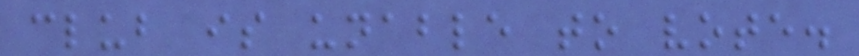club is unable to vote.
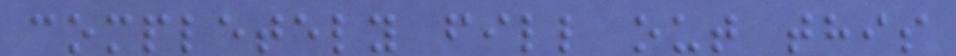completely fill out this
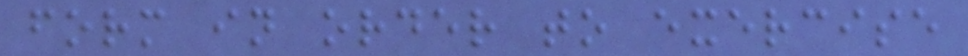form in order to exercise
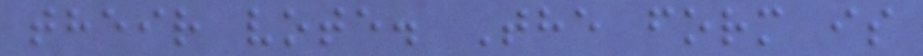their vote. The form is
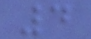4
